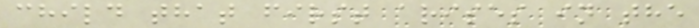child that first arises in the
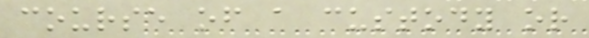course of a custody or
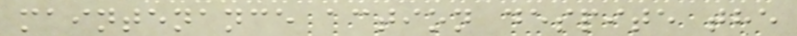maintenance action despite the
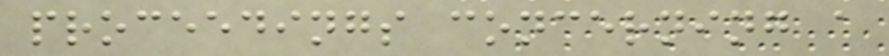proceedings concerning a
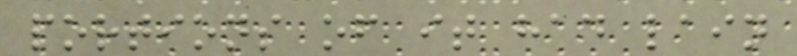portions of it had lain
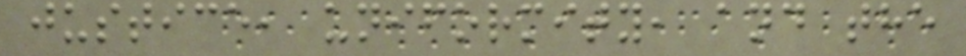justice, uniformity, and the
